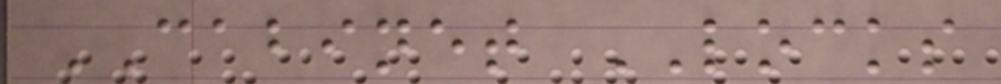CABINET LOCKS
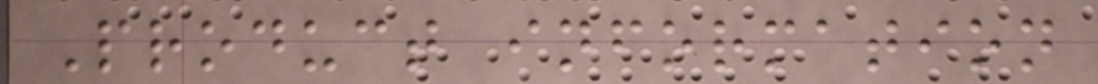Product information
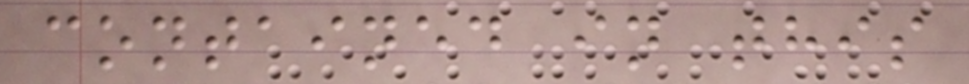contained in this
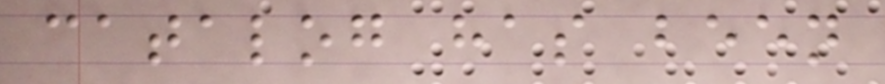catalog has been
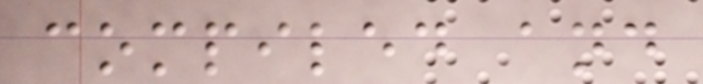compiled and
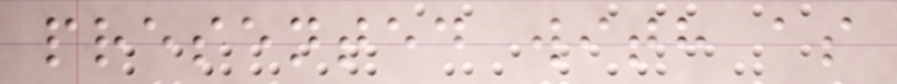presented with as
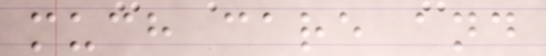much care and
